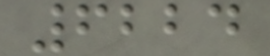6224
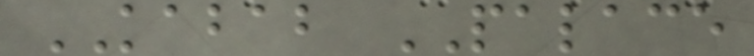KABAB PALACE
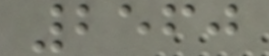2560
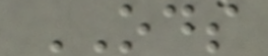ODS
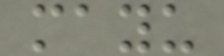mayu
